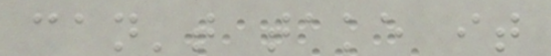can't take it
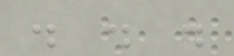. . .
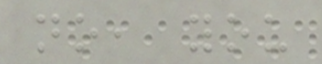no, you
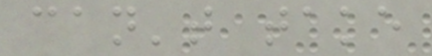can't take
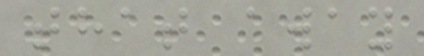that away
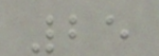25
